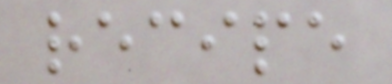recipe
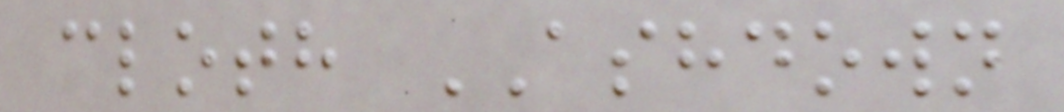cloth ASHDOWN
